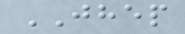JHEP
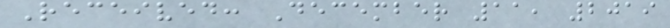Received: December 11, 2019
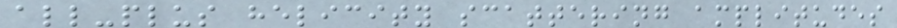all-plus helicity scattering amplitudes
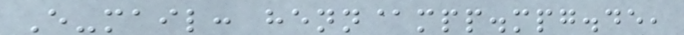E-mail: henn@mpp.mpg.de,
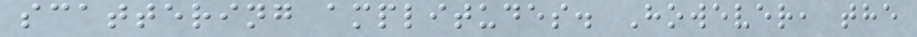scattering amplitudes. However, the
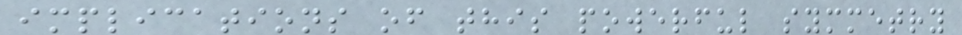implications of this powerful symmetry
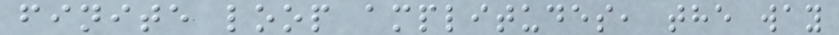finite loop amplitudes, the way
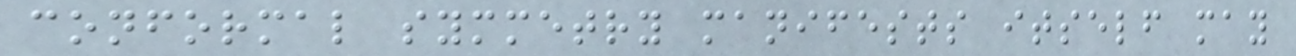conformal symmetry manifests itself may
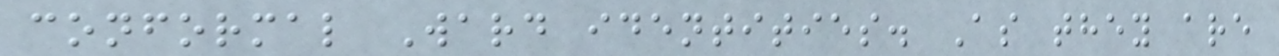conformal Ward identities. As they are
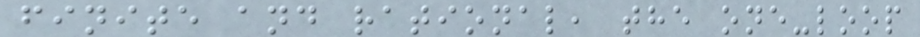finite and rational, the one-loop
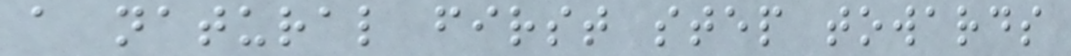a natural first step towards
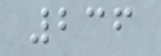236
